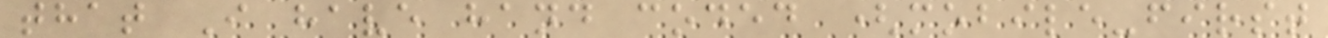that I have hand coded (mobile-first
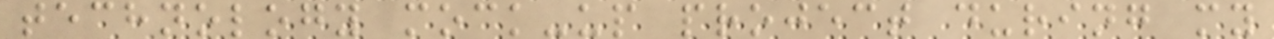technology mock-up project during my
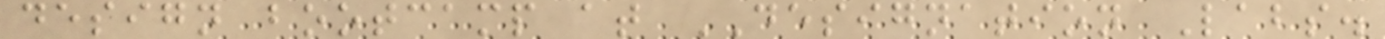design bootcamp at DESIGNATION Labs.
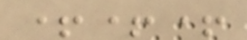+++
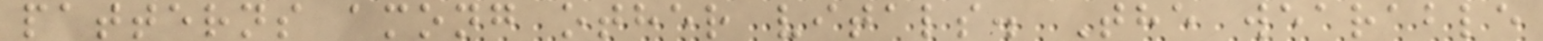patterns among other vitals. The wearable
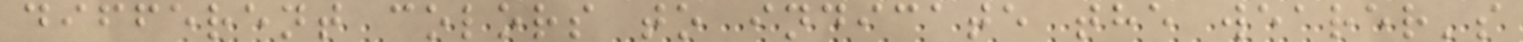different colors to indicate the wearer's
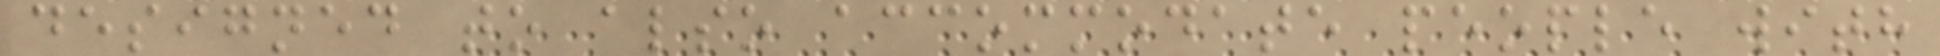designed to also accommodate people with
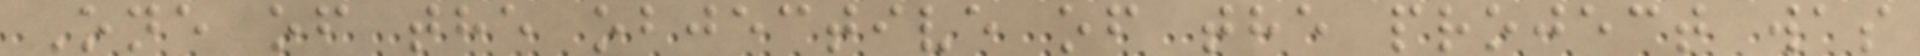One of the objective of the project was
